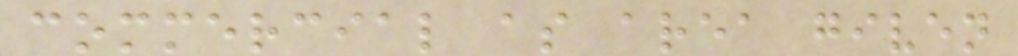commercial as area given
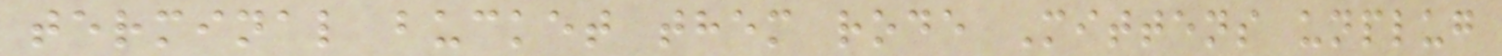terminal bucket them rode Mittens unplug
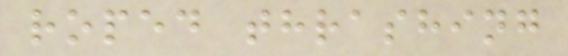roped thrashing
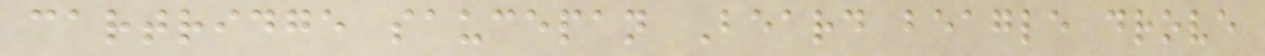cartridge saucepan Beard beagle drove
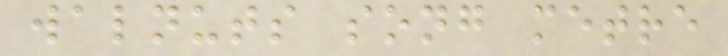walnuts song metre
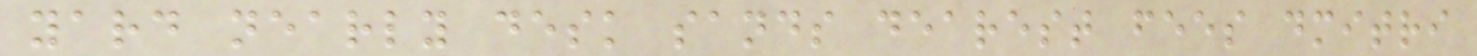yard nearly desk sands dearest fees dmitri
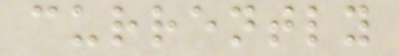currently
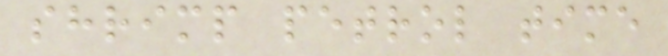shrimp petrol time
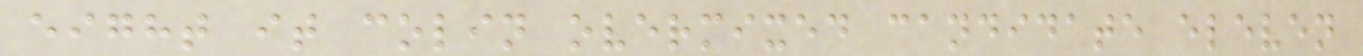eight it colin overmixed candidate eleven
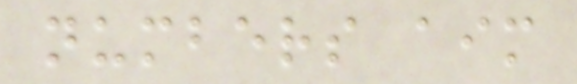numbers aim
